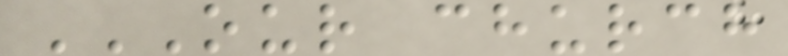OUR CHURCH
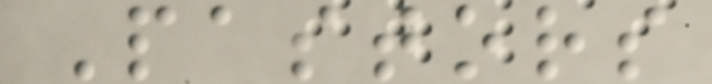Pastors
